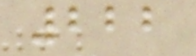222
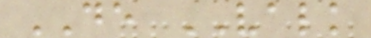DE VALK
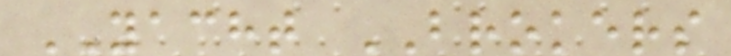YACHT BROKERS
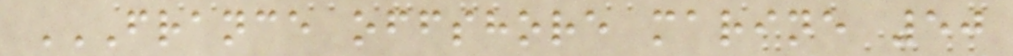FRANCE OFFSHORE MARINE 50
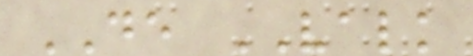DE VALK
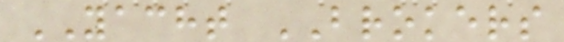YACHT BROKERS
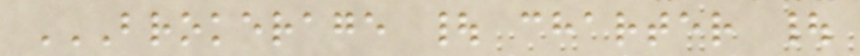BROKERAGE | CHARTER |
